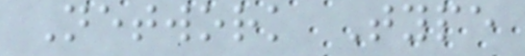Network Type
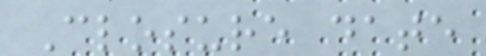Closure date
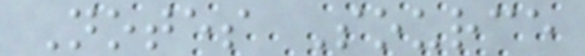Notes Source
